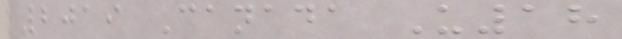2019 Canada U18
